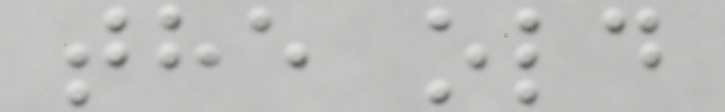the old
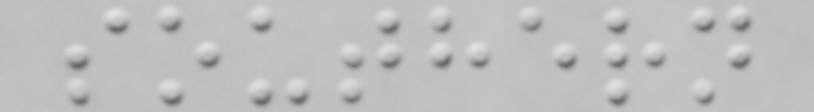southern
